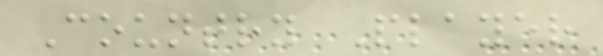Country Player
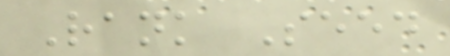Rank Seed
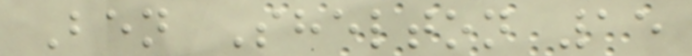Ben Shelton 15
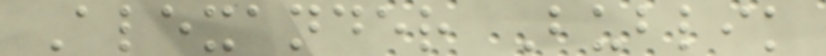Alexander Bublik
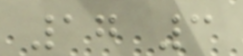17 3
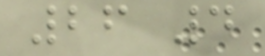26 4
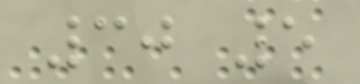30 5
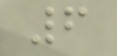6
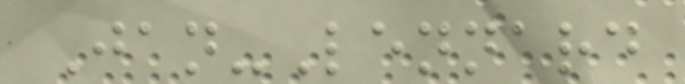Jan-Lennard
